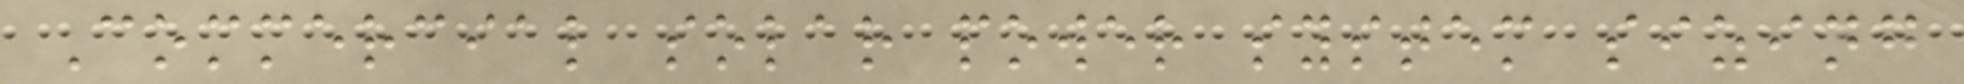Commercial solar power system sizing
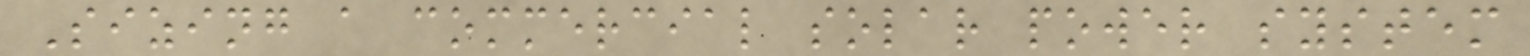Sizing a commercial solar power system
